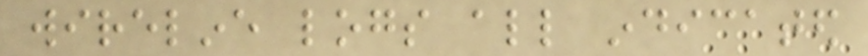wireline logs all indicated
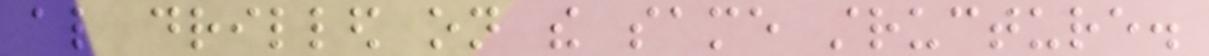also drilled on the same structure.
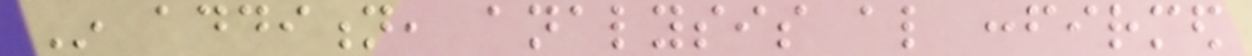In addition, analysis also confirmed
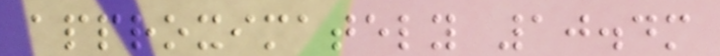approximately 10.4m
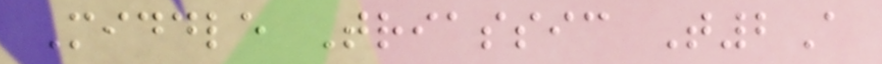Middle Triassic T2A
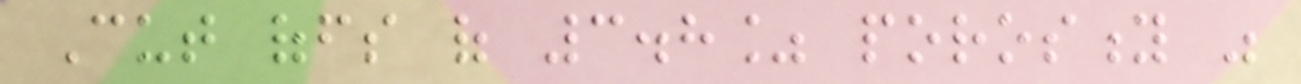Cut offs of 3.8% porosity was
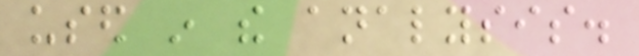used in the analysis.
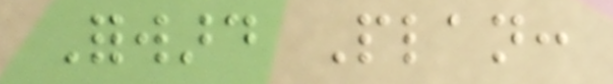Forward Plan:
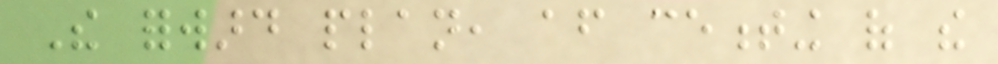The forward plan, after cementing of the
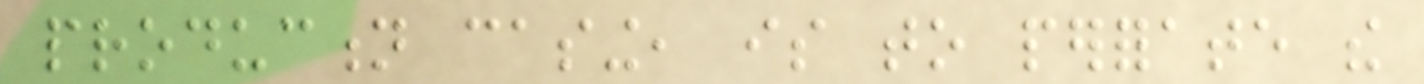production casing, is to perforate the
